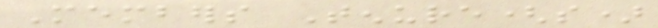Members Tenure(s)
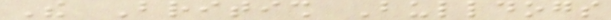The British Bulldogs
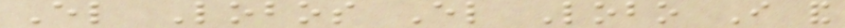El Lobos El Lobo I and
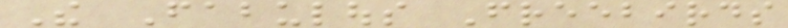The Fabulous Freebirds
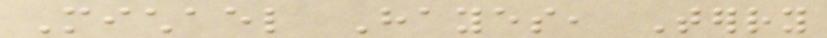Michael Hayes, Terry
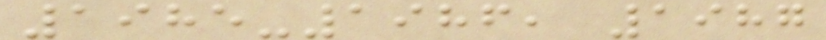1985-1986, 1987
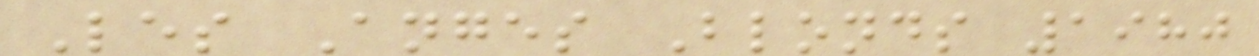Les Anges Blonds 1980
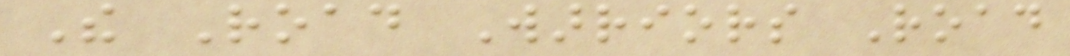The Road Warriors Road
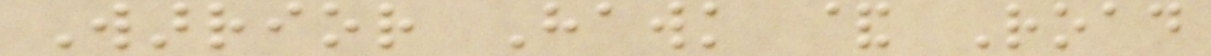Warrior Hawk & Road
